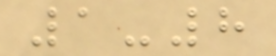1-8
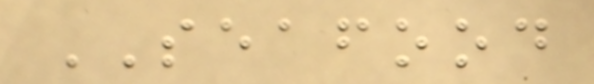SEAFOOD
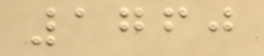1760
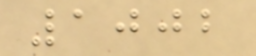1002
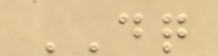DQ
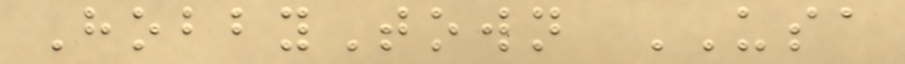HobbyTown USA
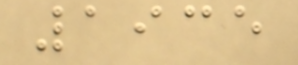1935
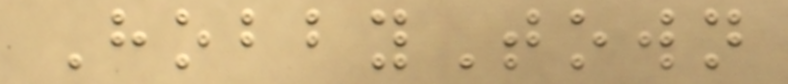HobbyTown
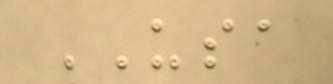USA
